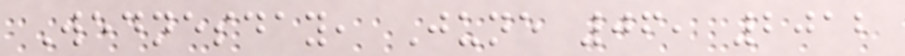Wednesday, June 06, 2012
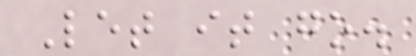Let it go.
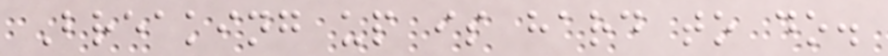Breaking up is hard to do.
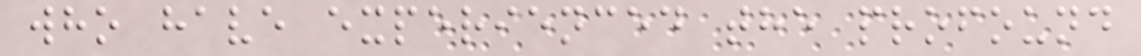who have experienced the profound
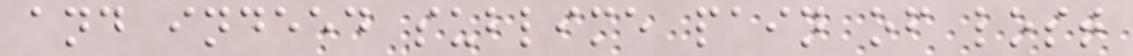and indeed sublime pain of lost
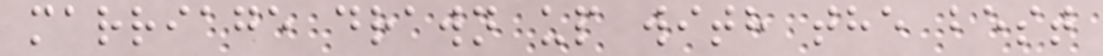marriage drawn up with the best
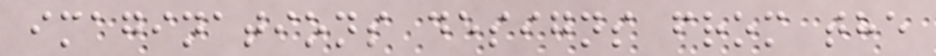imaginations designs from the
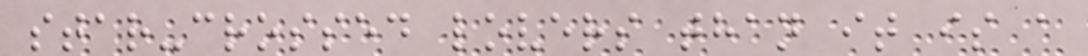star-crossed lovers than it is a
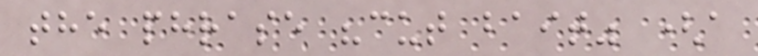the phrase "cut bait" (a
